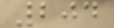204
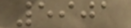5901
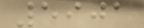5901
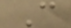C
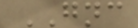GNC
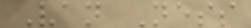Van Ness
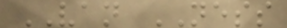VAN NESS
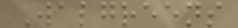Walgreens
